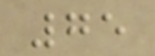75
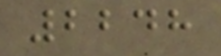2248
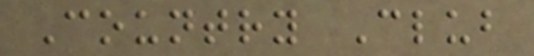Country Club
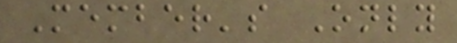Member's Only
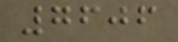7606
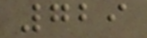729
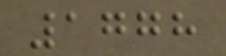1778
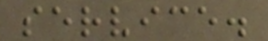service.
